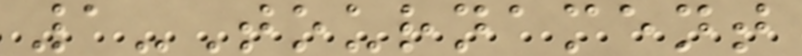1-Tournament
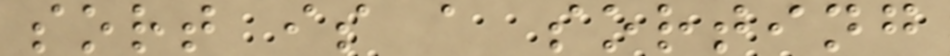sort is a sorting
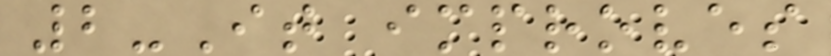2-It improves
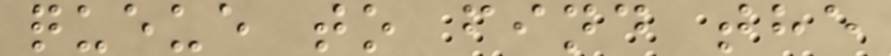queue to find the
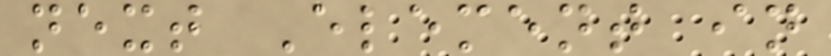next Element in
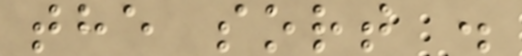the sort .
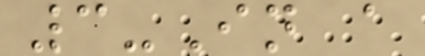3-In a
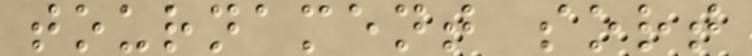tournament sort
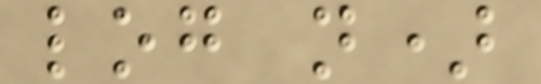log n)
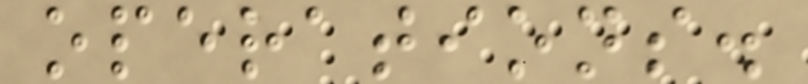operations.
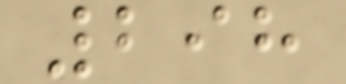298
